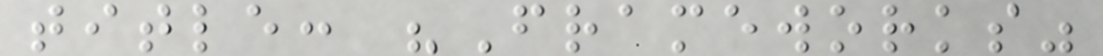title: "Frameworks"
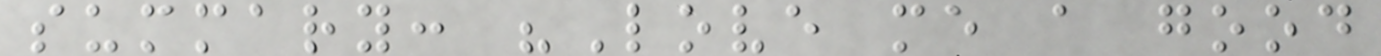summary: "Love me a good
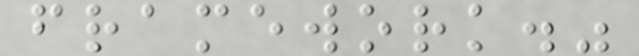framework."
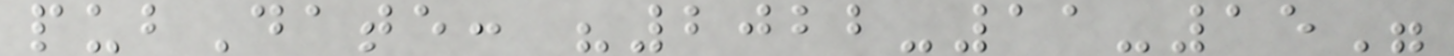pubDate: "2022-11-15"
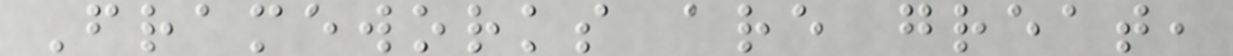Frameworks are great,
